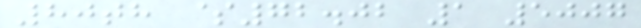80th $72.02 1 5007
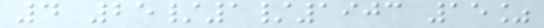4 25/1/1903 15%
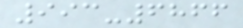993-6866
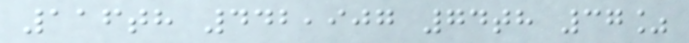116th 442,907 74th 37%
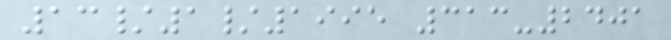13/1/1995 313-2401
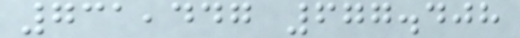731,447 677.408
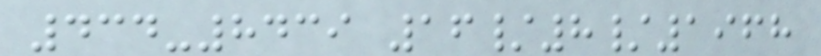434-8439 16/8/1968
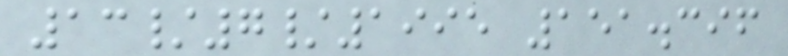13/7/1995 151.396
